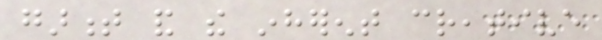garment and the inherent creative
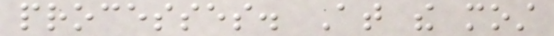processes. At the most
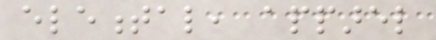elemental, apparel
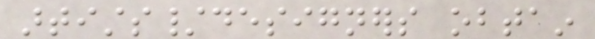artists/designers obtain
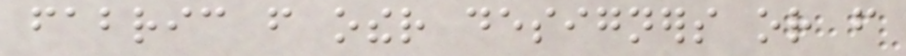fabric from other designers or from
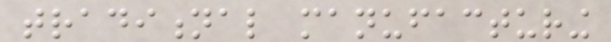traditional manufacturing
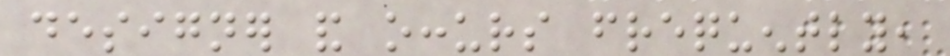designer and occurs frequently,
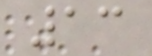13
